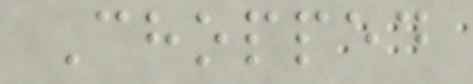Chopped
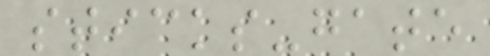sticks-gate
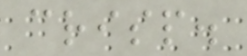crisp.
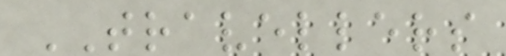TRAVELLERS
